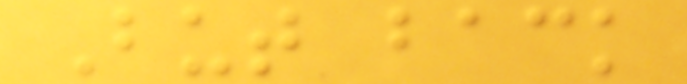But back
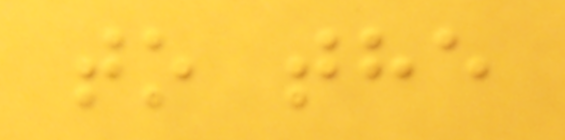to the
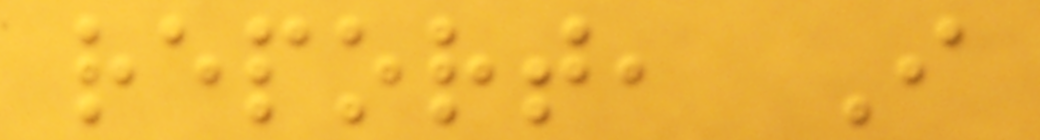report, I
